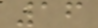16
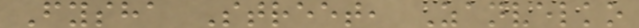Fysha Street, Zanvelko
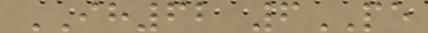IH62 6PE
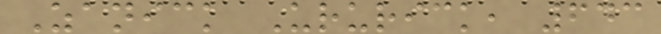Zanick Ururick, 643
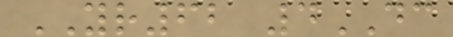YR62 4DC
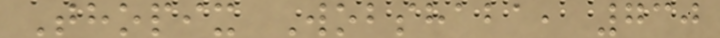Thopix Wobshaba, 730
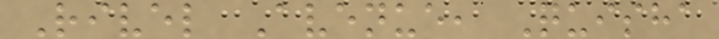Rivel Avenue, Quisha
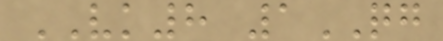VK8 1QG
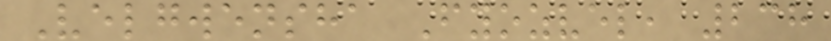Velgwensha Fyozvel, 238
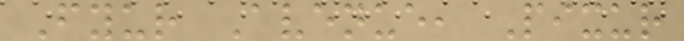Fyur Avenue, Pixur
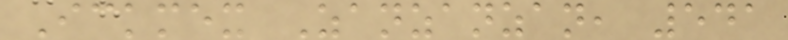Ickmex Zanzanzan, 541
